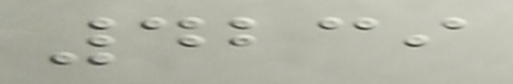4239
